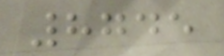8745
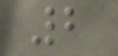2
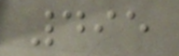495
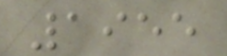1955
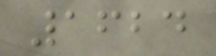1624
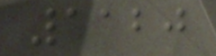1120
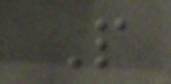P
